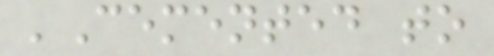'Cemented to
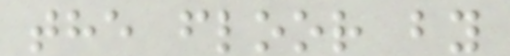the floor by
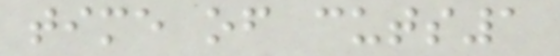time of cuts1
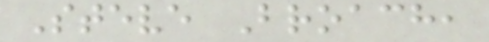Steve Broach,
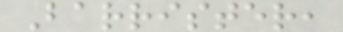Barrister,
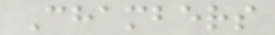Chambers
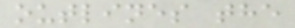outlines the
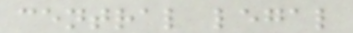central legal
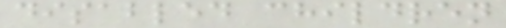disabled children
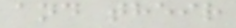and their
